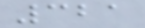321
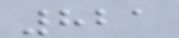821
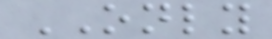ONLY
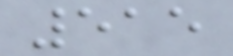515
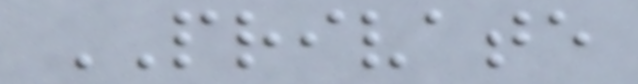PRIVATE
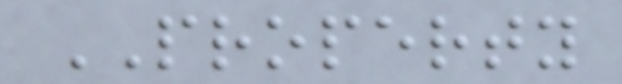PROPERTY
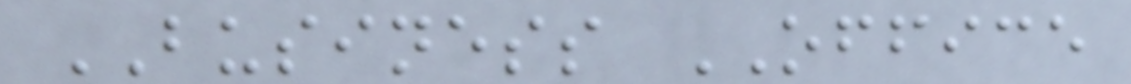BUSINESS OFFICE
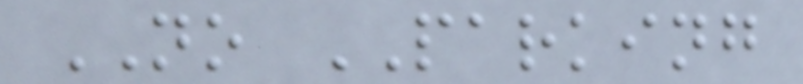NO PARKING
